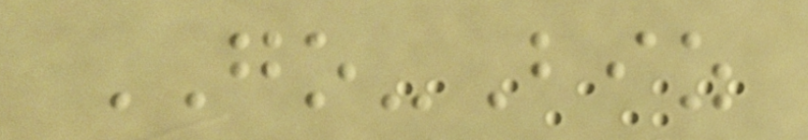GO-Biz
